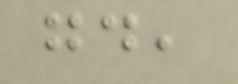good,
